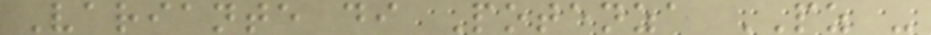Variante di Potenza PZ -
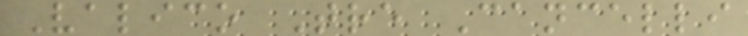Valico Tre Cancelli
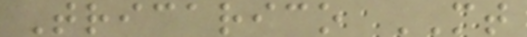Tricarico MT
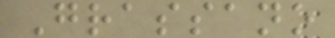Grassano
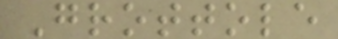Grottole
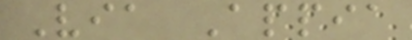Via Appia
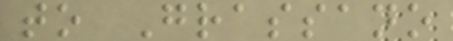to Grassano
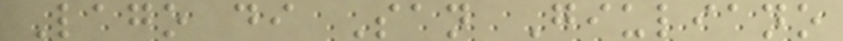Lago di San Giuliano
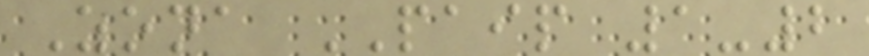Zona PAIP 1-2
